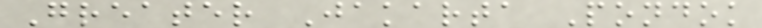Greater Jakarta Pondok
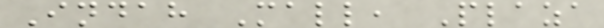Indah Mall, Plaza
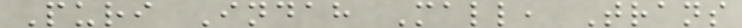Puri Indah Mall, Trans
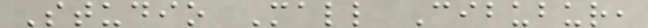Studio Mall Cibubur,
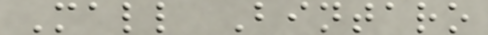Mall Bintaro
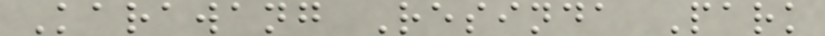Karawang Resinda Park
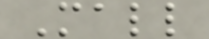Mall
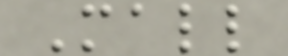Mall
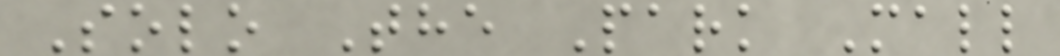Solo The Park Mall
